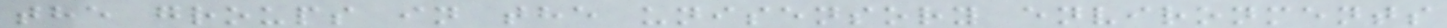the groups in the unisensory environments
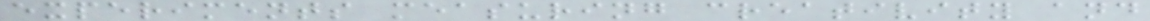experiments measuring creativity and
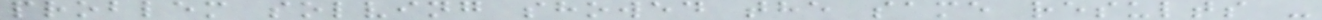problem solving showed the same results -
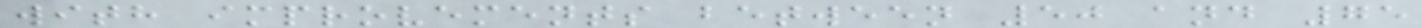with improvements between 50 and 75
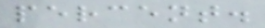percent.
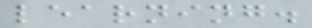learning.
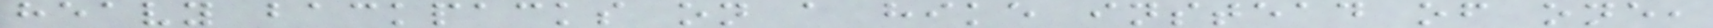heavy backpacks on a hike instead of one,
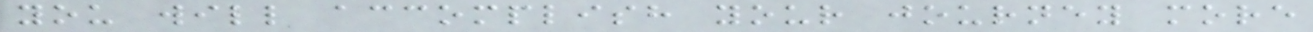you will accomplish your journey more
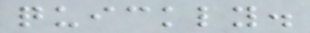quickly.
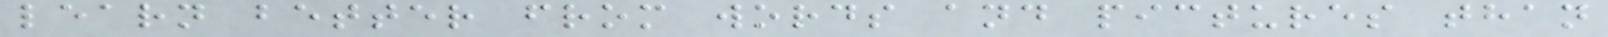learn better from words and pictures than
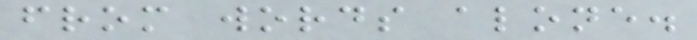from words alone.
